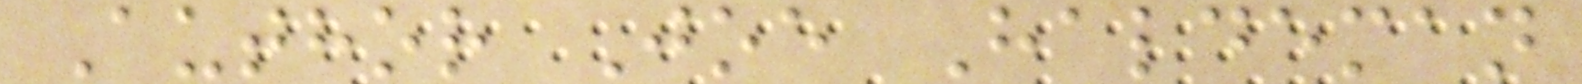Author Joe Haldeman
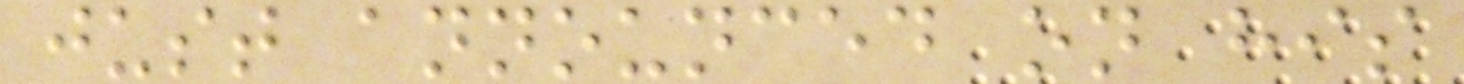just announced on his
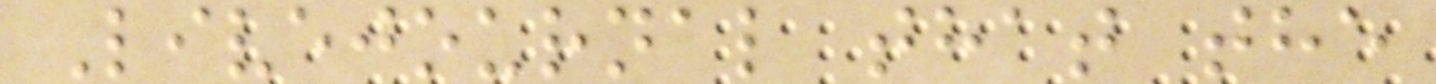Livejournal that the
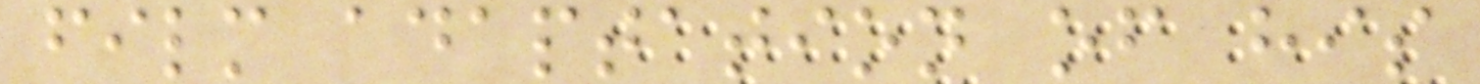film adaptation of his
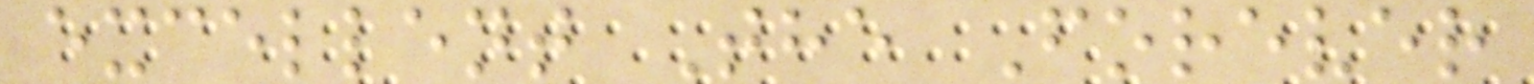excellent The Forever
